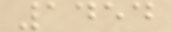1454
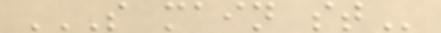S MAIN ST
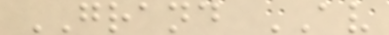GRAND AV
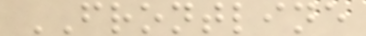FRONTLINE
